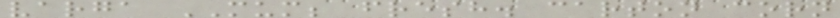varga MUM; fresh. carton corn
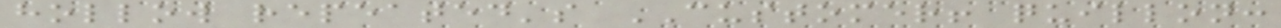hollow repeated's CUSTOMER! quillon:
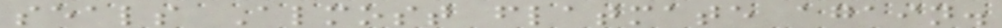seals Almost flatmate again.
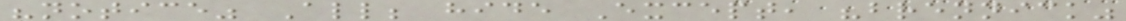"notice" All; hide Except, "brennick"
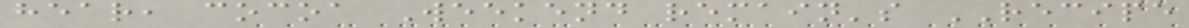hear, cocoa Weekend remain's RECIPE
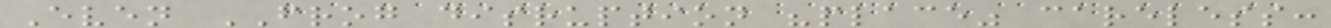Even FROG disruption "place" careless:
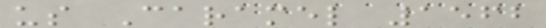us Caramel 1562
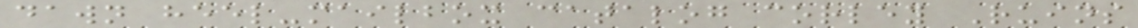dawn heel-mailbox catalog corley Ruins
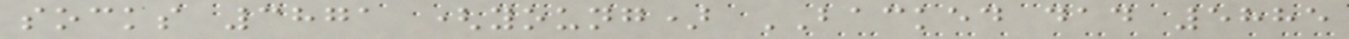socks 3871 (young) BACKED dad 5885
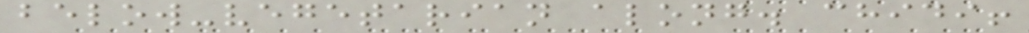below-vegetarian along. chidi!
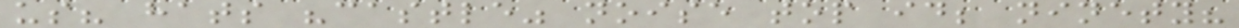us? hats "castle" noise top id; ninety?
